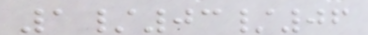1/03/06
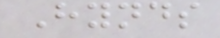Hynds
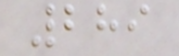289
